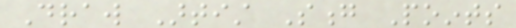Draw Artist Song Points
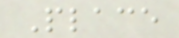Place
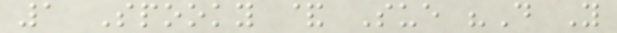1 Spooky & Sue "Do You
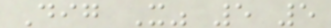Dig It" 5 5
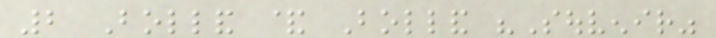2 Bolland & Bolland "Souvenir"
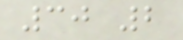30 2
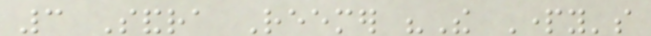3 Sandra Reemer "The Party's
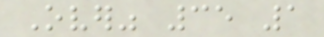Over" 35 1
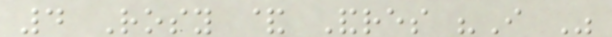4 Rosy & Andres "I Was
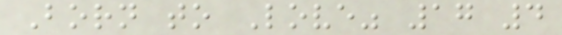Born to Love" 17 4
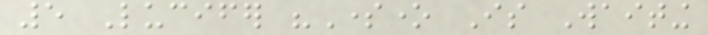5 Lucifer "Someone Is Waiting
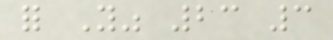for You" 23 3
